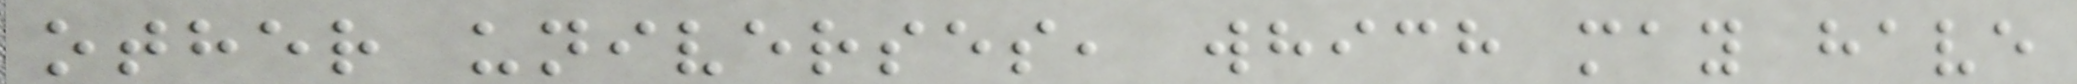other universes, which may have
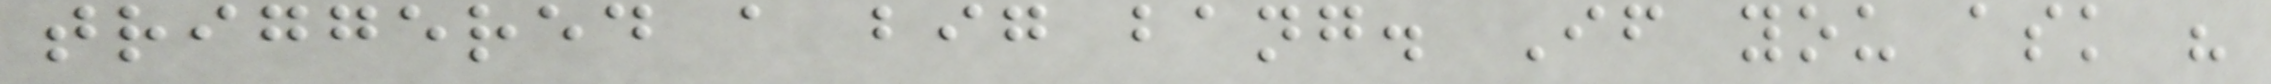triggered a big bang. If you ask "
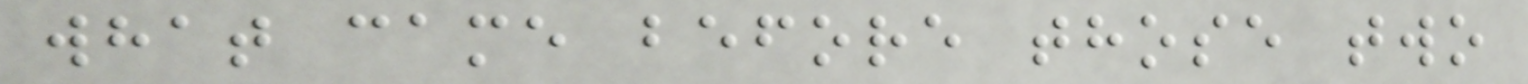what came before those two
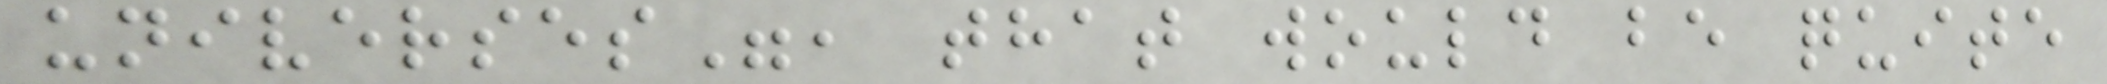universes", that would be quite
